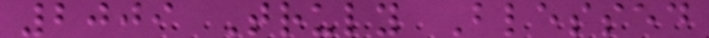2009 Truly Blessed
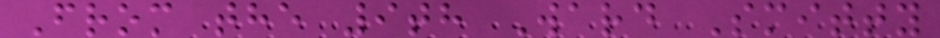From the 9th Ward Smitty
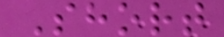Short
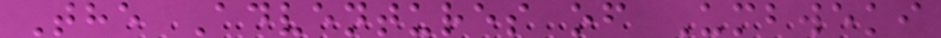The Adventures of Umbweki
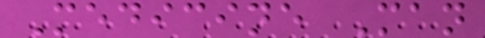Medicine Man
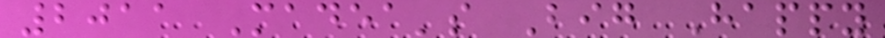2011 Madea's Big Happy
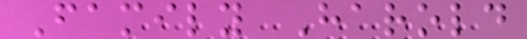Family Harold
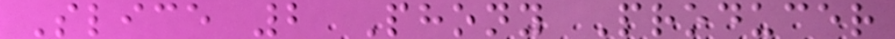Slice 2 Phony Producer
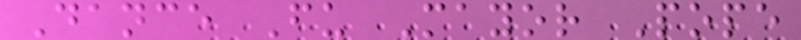Dance Fu Mayor Pope
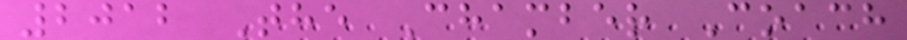2012 The Chamber Coach
